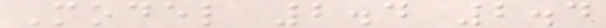Model 2.4 2.4
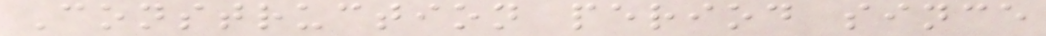Construction period since
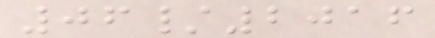06/2016
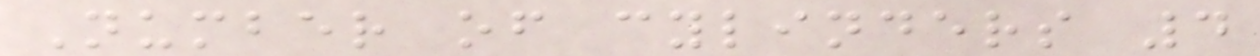Number of cylinders 4
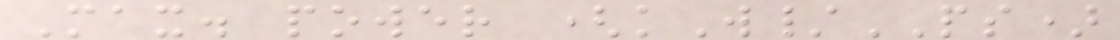Max. power (kW/PS)
